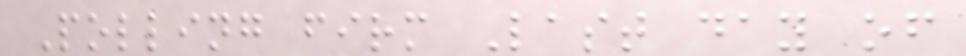Polling firm Last day of
